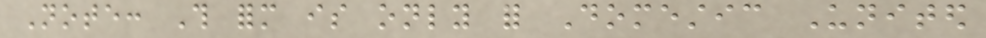Note: This form is only for Domestic United
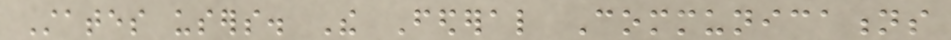States users. The Federal Communications
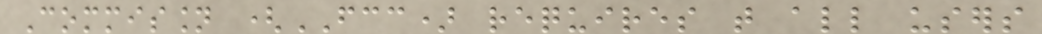Commission (FCC) requires that all users
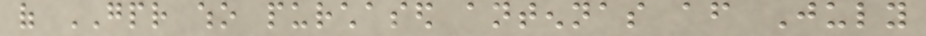of GPR who purchased antennas after July
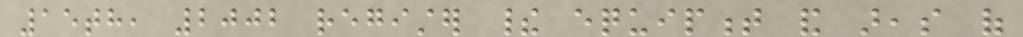15th, 2002 register their equipment and areas of
